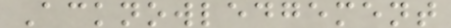Acknowledgement
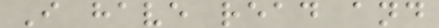I have read and
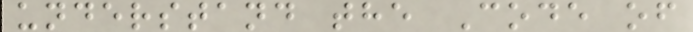understand the Code of
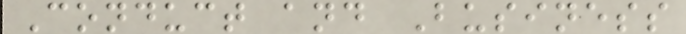Conduct and Business
